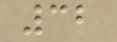32
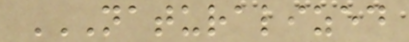NATURALIZED
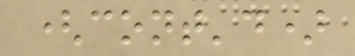(cont'd)
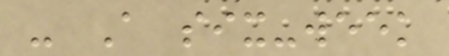- A six-week
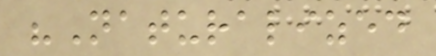"Naturalized
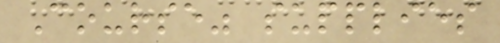Course" supplies
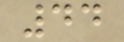44
